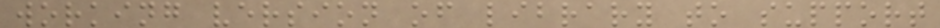working version of library to support
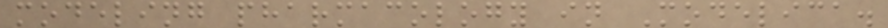modeling pharmacology in Modelica.
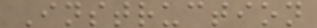Instruction
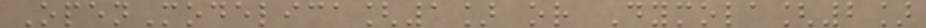OpenModelica[1] or Dymola[2]
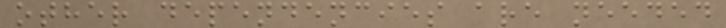other dependencies are needed
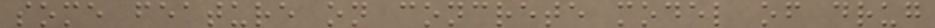some feature on concrete model of drug
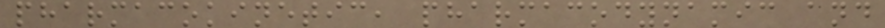pharmacokinetic, pharmacodynamic and
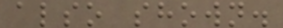also shown.
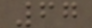67
